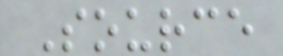Source
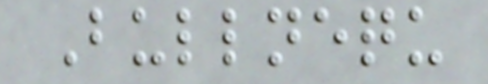Bullnequ
